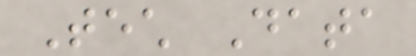Tech Data
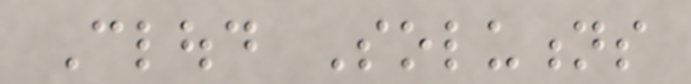Cloud Solutions
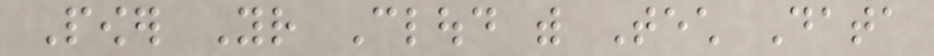Power Your Cloud with Tech Data
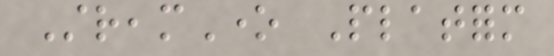StreamOne Platform
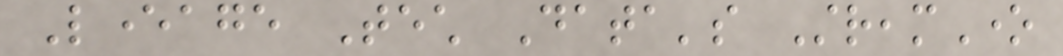Leverage Tech Data's StreamOne
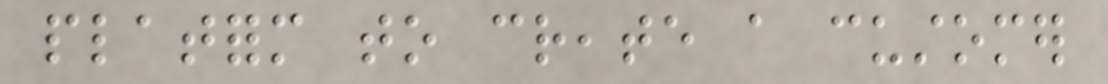platform to create a customer
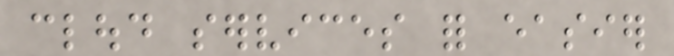cloud services for easier
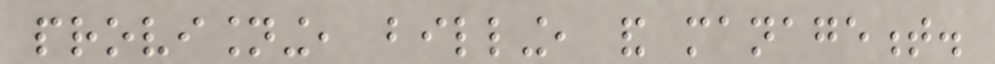provisioning, billing, and management.
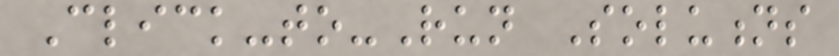Click-to-Run Solutions
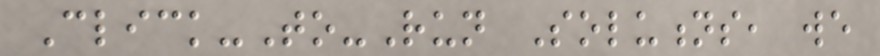Click-To-Run Solutions, we
